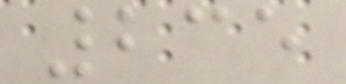235
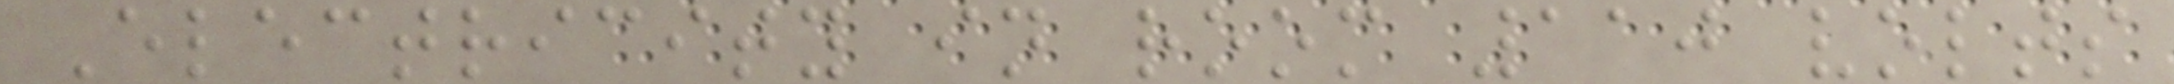Electricity in room 110 volts
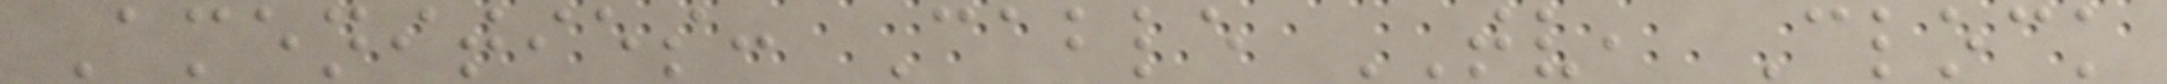Amenities: Cable TV, Clock
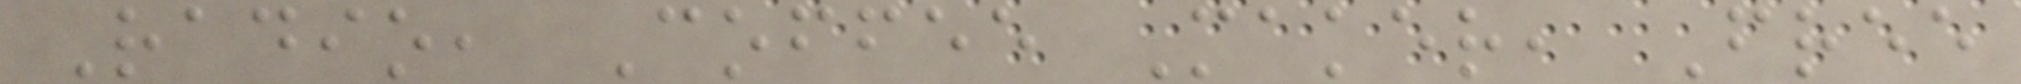Radio, Coffee Maker, Free
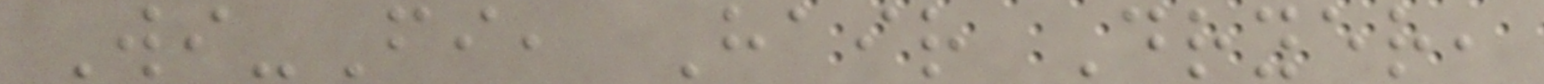Wi-Fi, Hair Dryer,
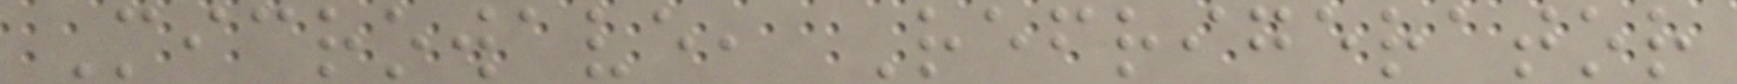Microwave, Refrigerator
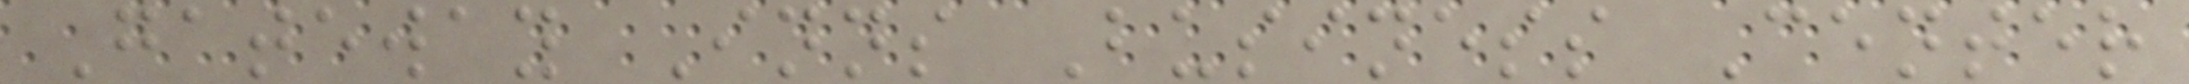Gateway Inns Business Center
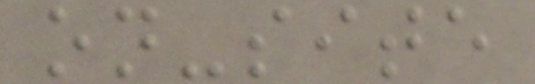on-site
